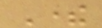There
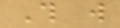This will
